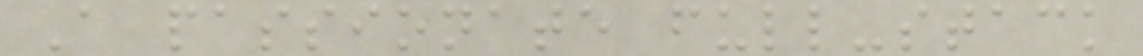A passionate full-stack
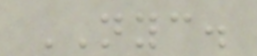NYC.
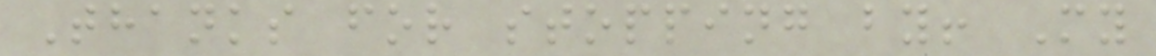Thanks for stopping by! My
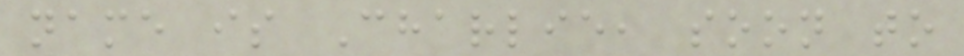name is Charlie, soon to
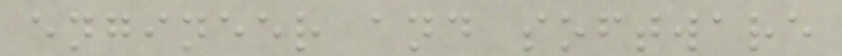engineer and software
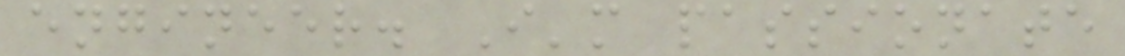engineer. I'm passionate
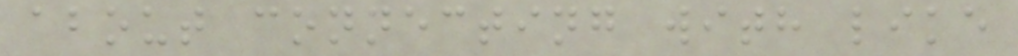about connecting with like
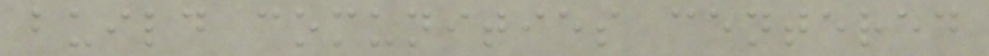build comunities centered
